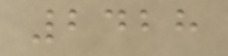2428
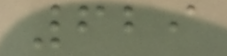629
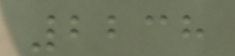2238
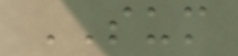SUM
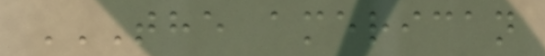THE AMERICAN
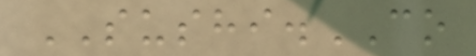SUSHI.CO
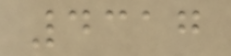4317
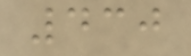430
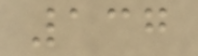137
